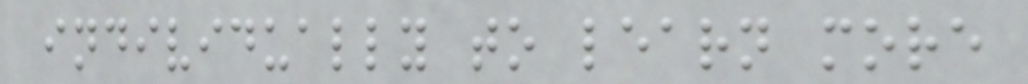individually to learn more
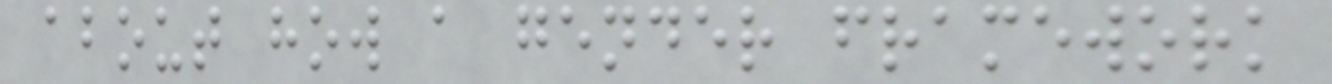about how a gender framework
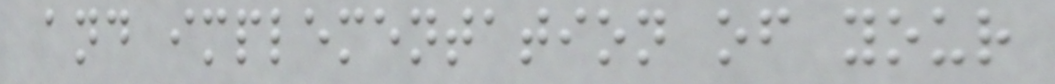and implementation of your
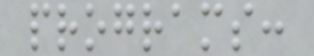programs:
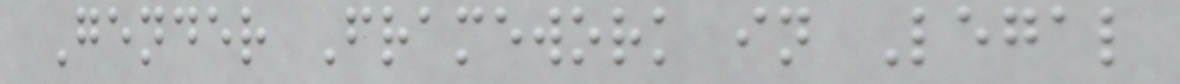Gender Framework in Legal
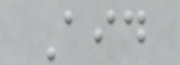Aid
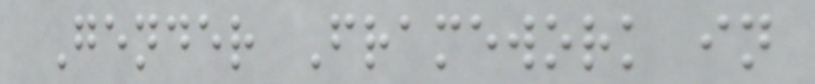Gender Framework in
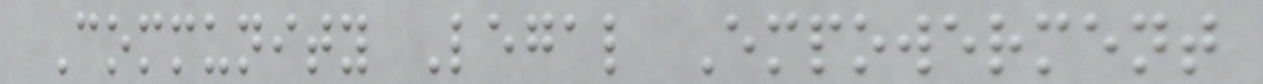Community Legal Empowerment
